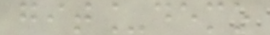git_demo
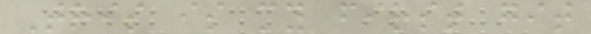This is my first git
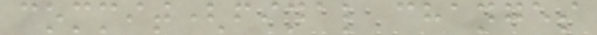commit(final changes
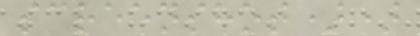screenshot))
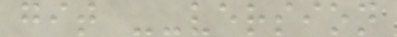git --version
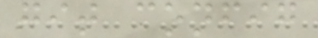git config
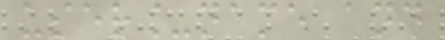user_name and
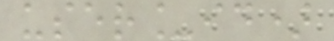user_id)
